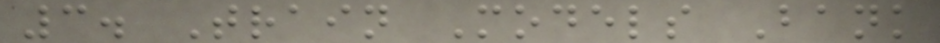3. Train Models Bank
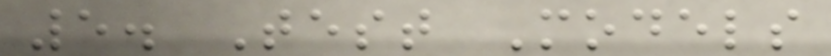5. Test Models
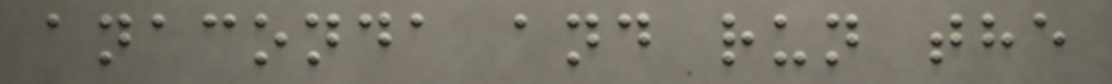anaconda and run the
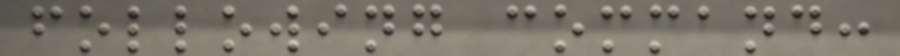following command:
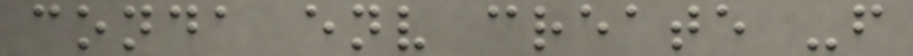conda env create -f
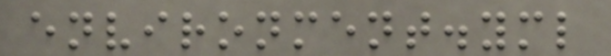environment.yml
